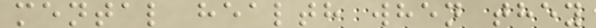mental health when they
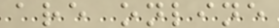are online
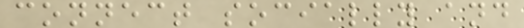connect socially and
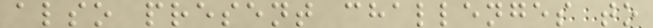also present challenges to
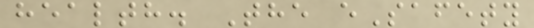health. The eSafety
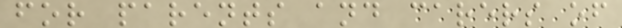for parents and carers of
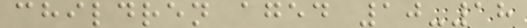children aged 10-18
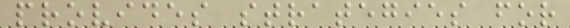provides strategies for
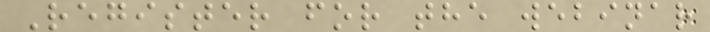Register for the webinar
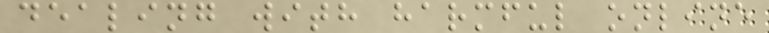dealing with harmful online
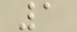1
